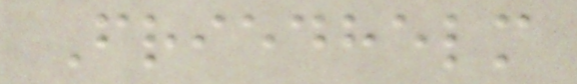Friedhelm
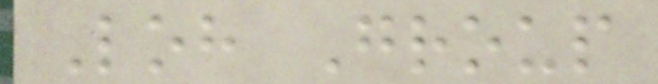Loh Group
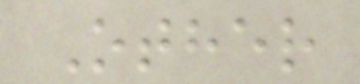Other
